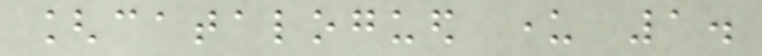[catalogued under 1.
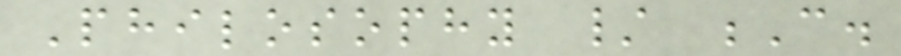Philosophy / C.
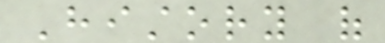History of
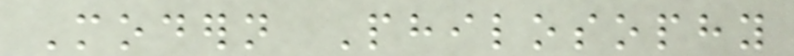Modern Philosophy
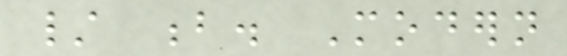/ b. Modern
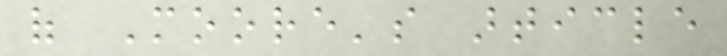of Moore's article
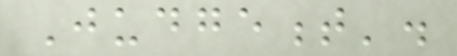Judgement'.
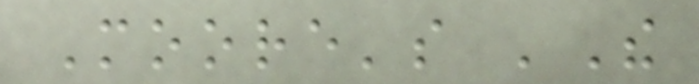Moore's 'The
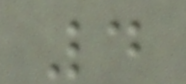4
